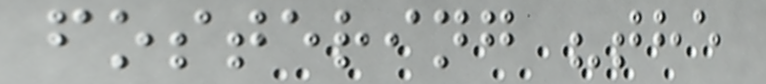fostering "the
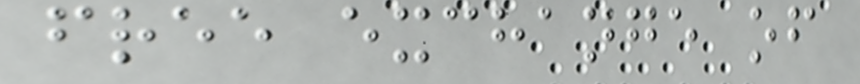free exchange of
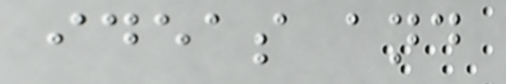ideas and
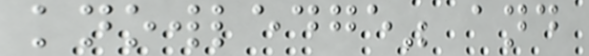knowledge" and
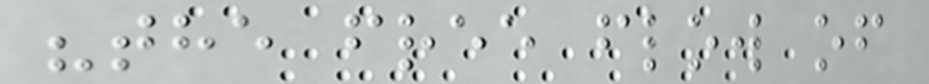"the free flow of
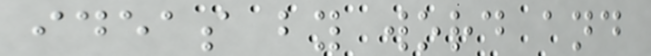ideas by word and
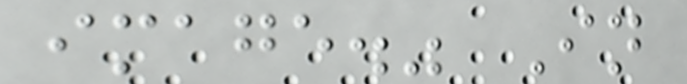image." In
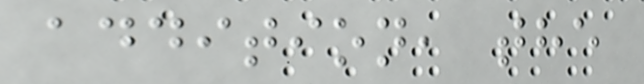addition, the
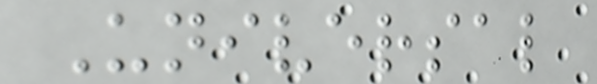Universal
